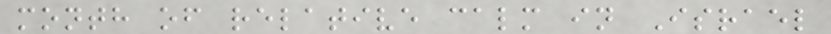month of relative calm in Israel
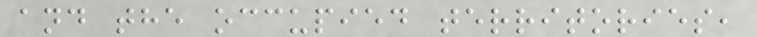and the occupied territories,
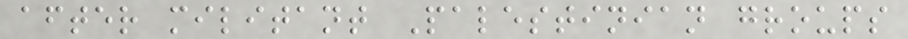after militant Palestinian groups
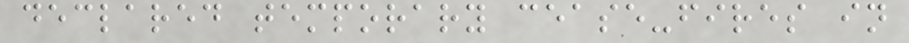declared temporary cease-fires in
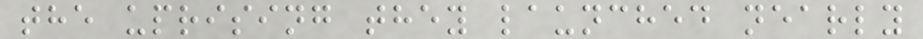the uprising they launched nearly
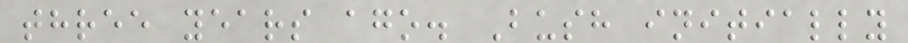three years ago. Bush initially
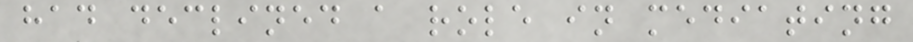had declined a role in mediating
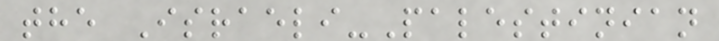the Israeli-Palestinian
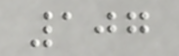107
